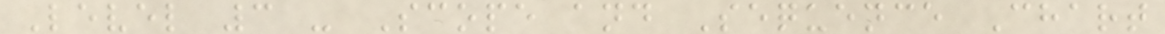Level 3 - Scope and Sequence Chart
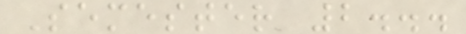Semester 2...
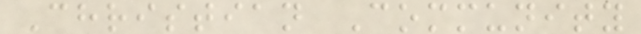Christian Community
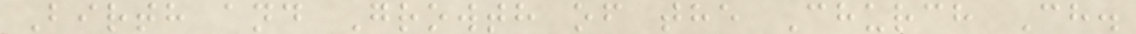Birth and Growth of the Church Ch.
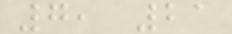7, 21
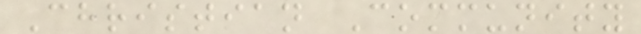Christian Community
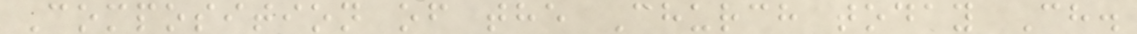Composition of the Church today Ch.
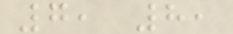7, 8,
